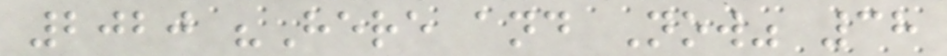2020 "Here and Now" 38
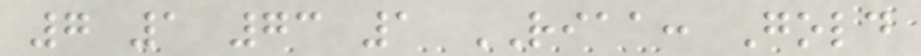7 1 73 1 RIAA: Gold
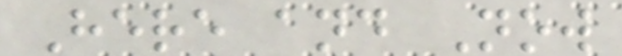Here and Now
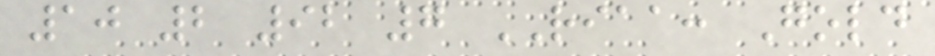10 2 92 7 RIAA: Gold
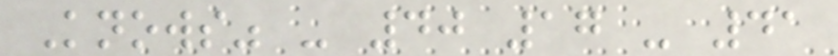Knows" - 40 17 - 41
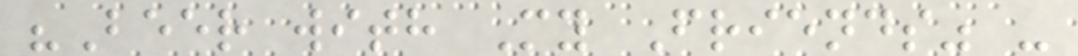"Beer with My Friends" -
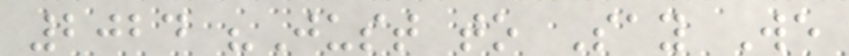2024 "Just to Say We
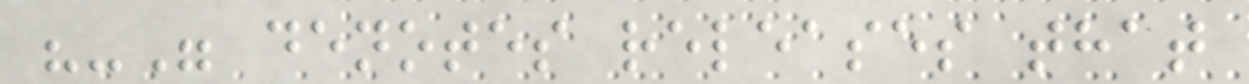"-" denotes releases that
